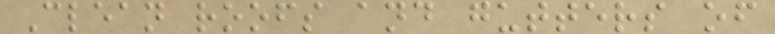Clean roofs and gutters of
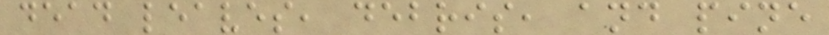dead leaves, debris, and pine
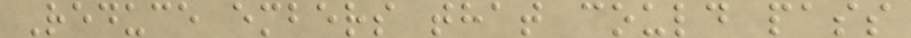Reduce embers that could pass
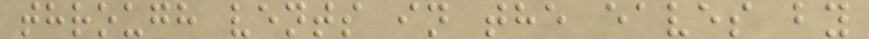through vents in the eaves by
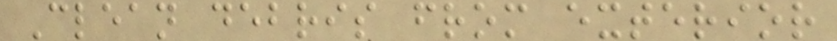Clean debris from exterior
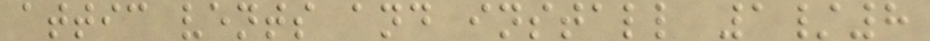attic vents and install 1/8
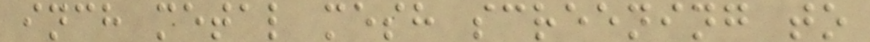inch metal mesh screening to
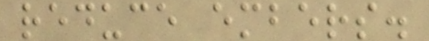reduce embers.
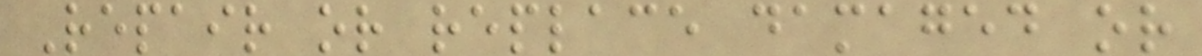Repair or replace damaged or
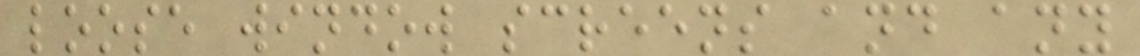loose window screens and any
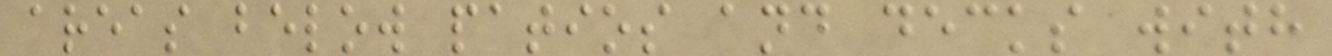areas below patios and decks with
